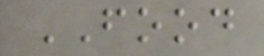FOOD
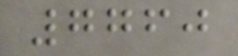7760
